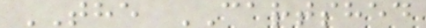THE CARTSHED
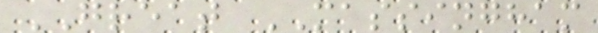GREAT MASSINGHAM
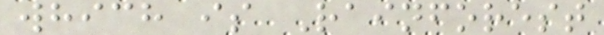which is Rainforest
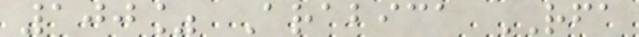100% Arabica RFA
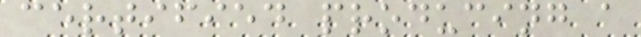certified producing a
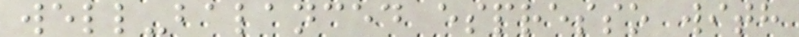well-balanced espresso with
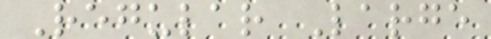Regular Large
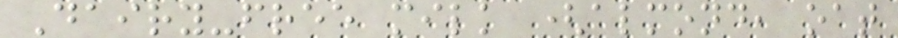Dairy-free milk (almond, oat
